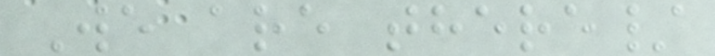We are there/
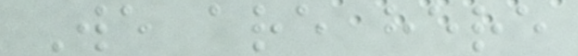We are here
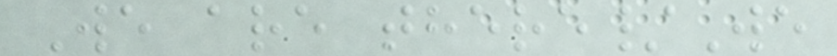We are there/We
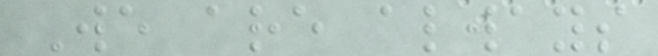We are always
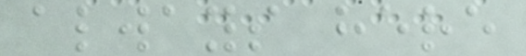always here
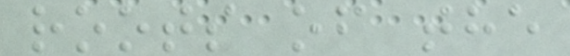roots of the
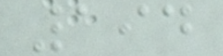194
